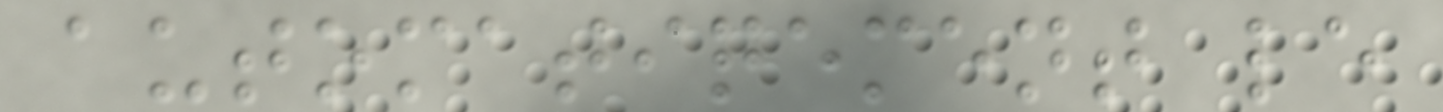automatiqement le
